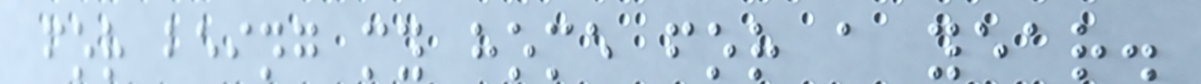for being my home for a year.
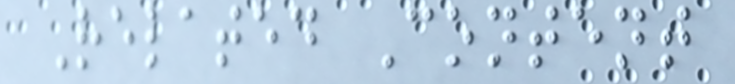Related Content
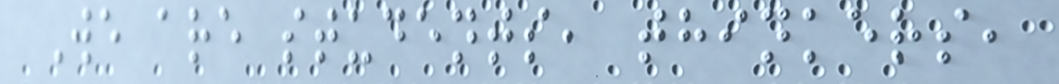We are students, thinkers,
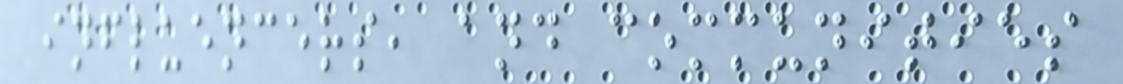influencers, and communities
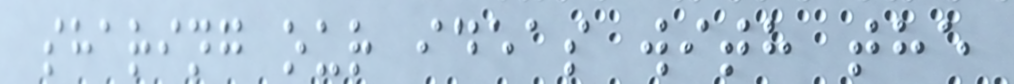sharing our ideas with the
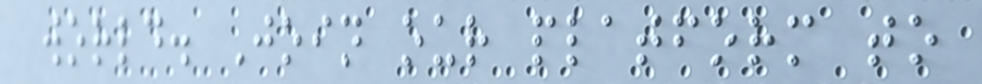world. Join our platform to
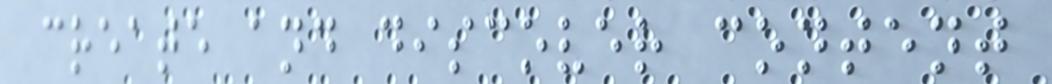create and discover content
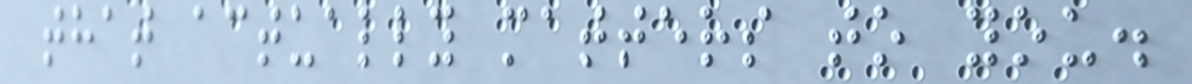that actually matters to you.
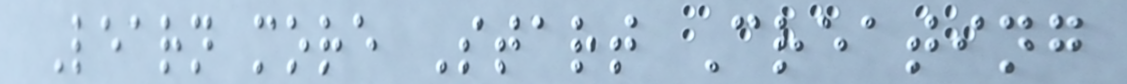Learn more Start Creating
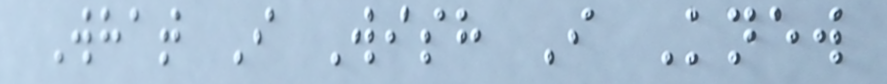What I Wish I Knew
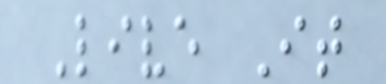Live It
